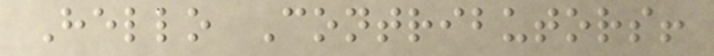Hello Contributors!
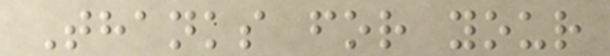Thanks for your
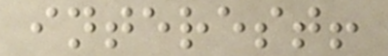interest!
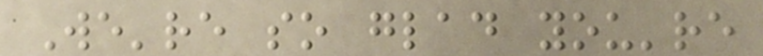We're so glad you're
